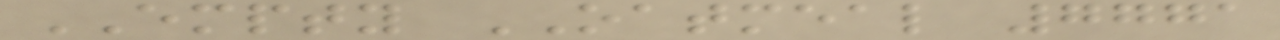EMPTY OATMEAL 7771
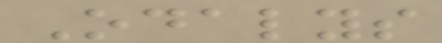Odalys
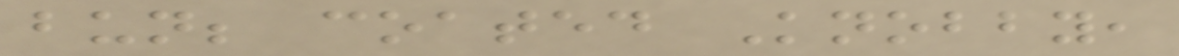bun; coated Knobby,
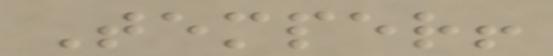Temper!
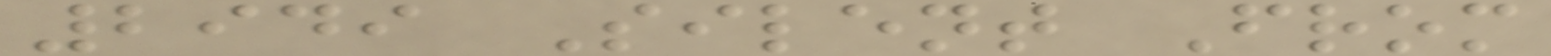2949 Silent From
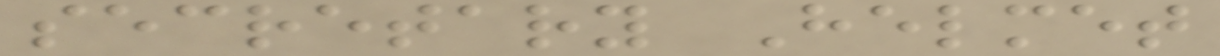secretary Helmet
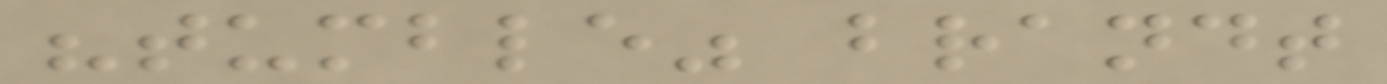"tumble" brandt
